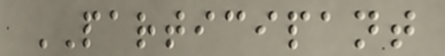PARTICIPANT
